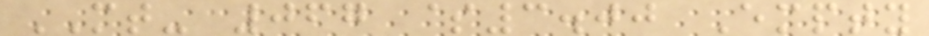MT- 067 $3.00 Empty
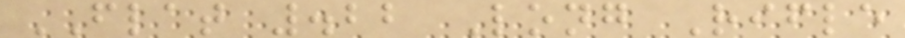FLAT .22 Long Rifle
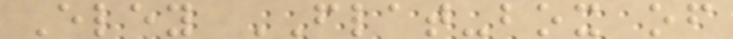Eley FLAT-box of
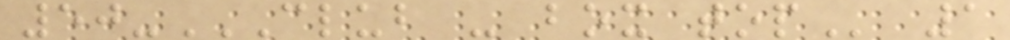50-CLUB - BOX TOP 1
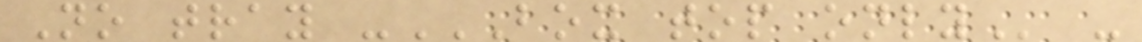No tray -BOX TOP ONLY -
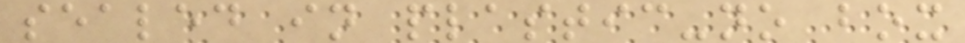sealed in plastic-no box
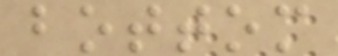bottom
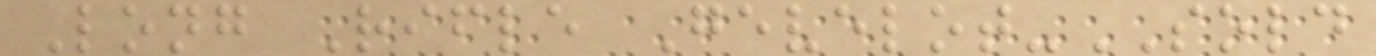Long Rifle Gevelot-SOLD
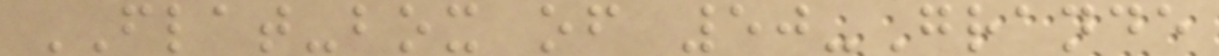FLAT-box of 50-Grande
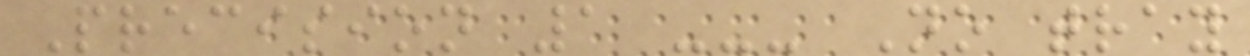Precision 1 --- No tray
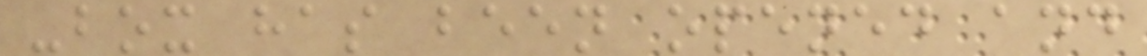-box has been opened and
